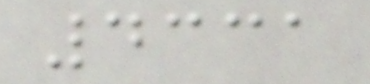4331
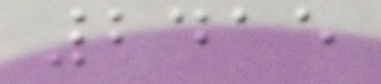2415
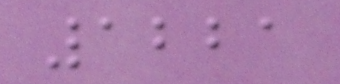1221
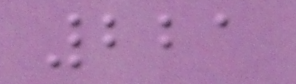221
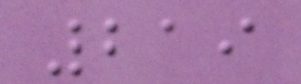219
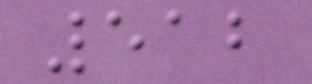512
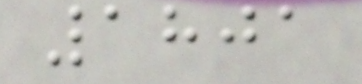1801
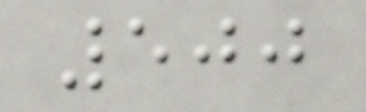500
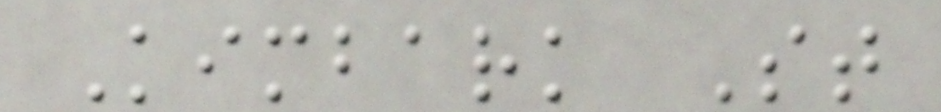Kimbark St
